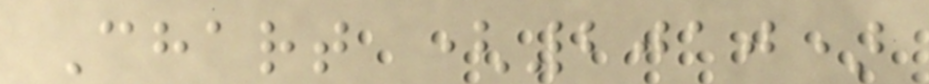Chart (2010)
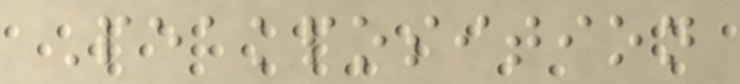Peakposition
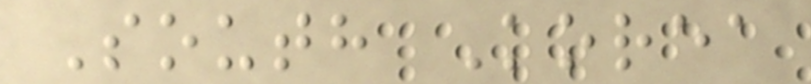South Korea
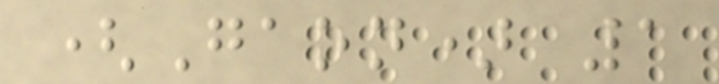(Gaon) 1
